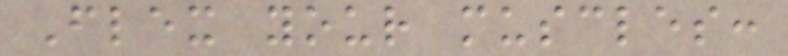Flex your muscles:
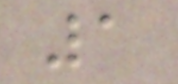1
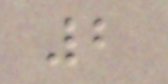2
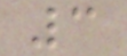3
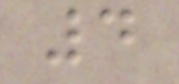4
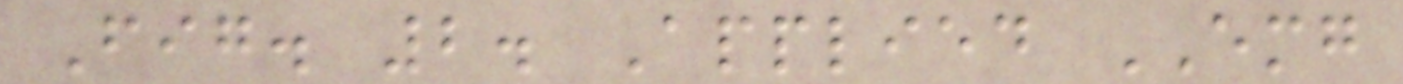Fig. 2. Applied EMG
